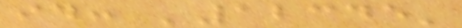id: '12345'
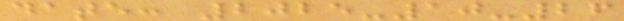date: 2025-10-26
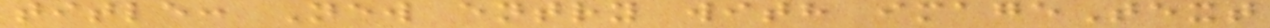title: New entry with imageText
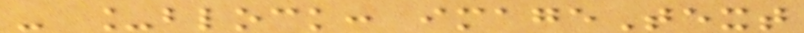- _block: imageText
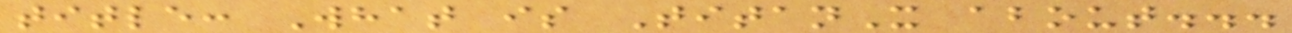title: What is TitanX about...
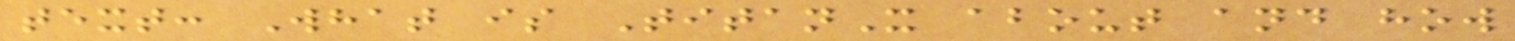text: What is TitanX about and how
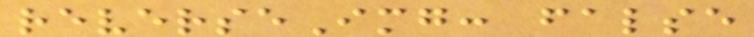reverseImg: false
